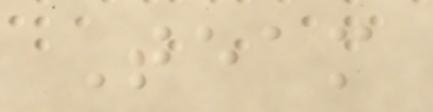Team
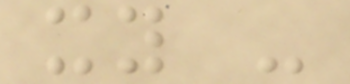xy -
